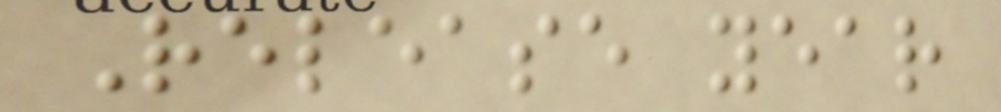Release year
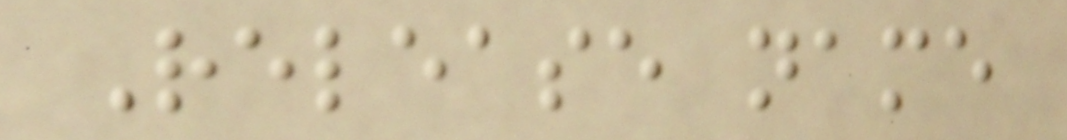Release name
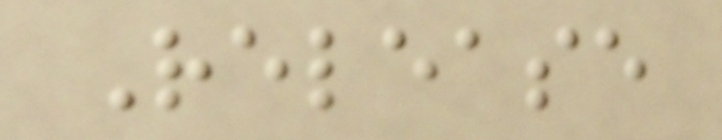Release
